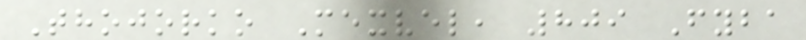Thojorko Mexvel, 809 Fyba
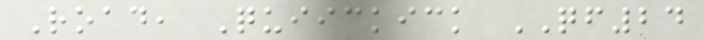Road, Quiickick QF24
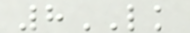8LK
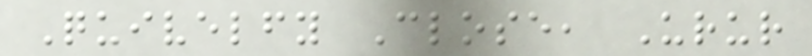Quivelfy Close, Urur
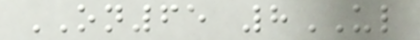ON65 8UL
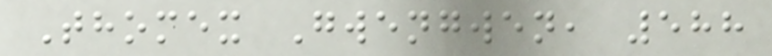Thomex Gwengwen, 588
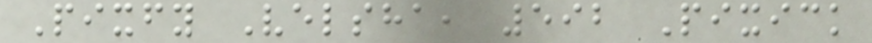Pixfy Velsha, 592 Pixick
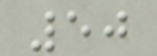50
